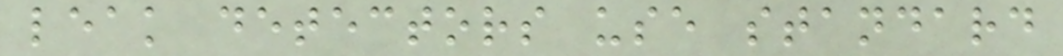leak detectors use standard
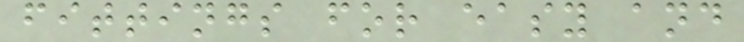fittings for easy and
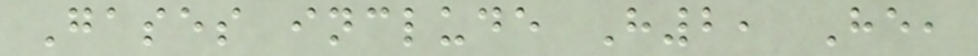Gases include H2, He,
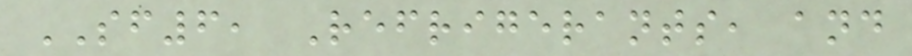SF6, Refrigerants, and
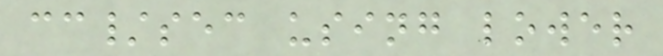cc/sec using lower
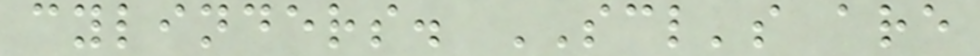cylinders. SCL's are
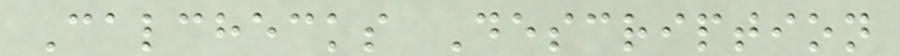Calchecks Description
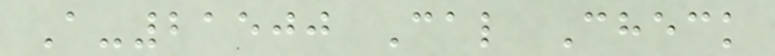A-21500 Cal Check
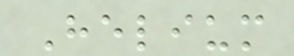Helium
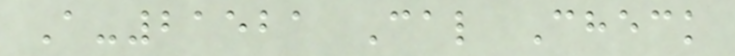A-21521 Cal Check
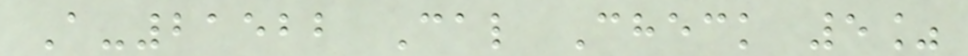A-21522 Cal Check 5%
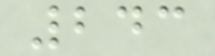243
